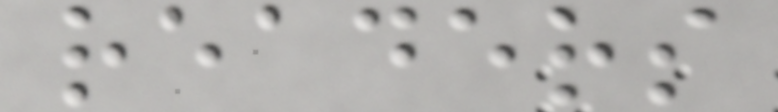readers
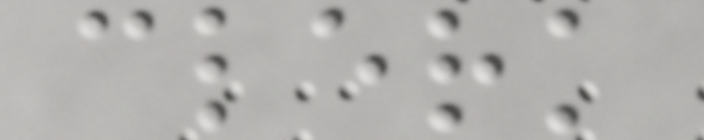clerk
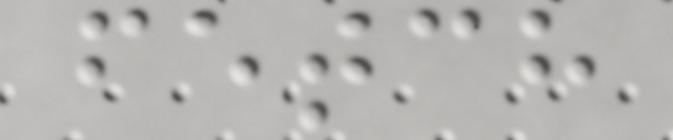fetch
